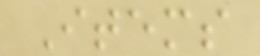Items
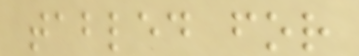tabled for
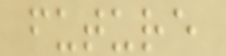future
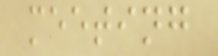meeting
